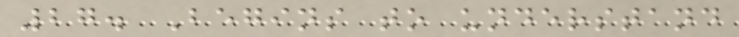27. Begins to understand
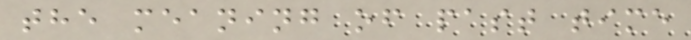the meaning of past time
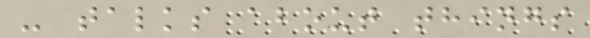- talks about things
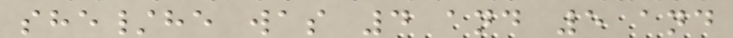she/he was 4 and 5 and
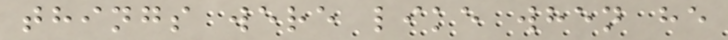things were like when he
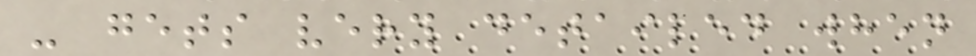- gets very detailed when
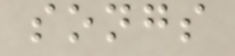songs
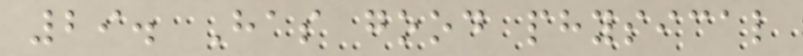29. Has good physical
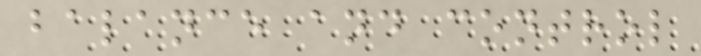balance and control
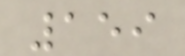159
